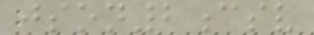json2csv
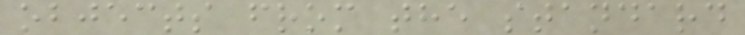objects from the standard
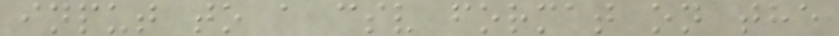input to a csv format on the
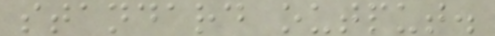standard output.
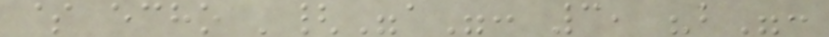$ echo '{"a": 3, "b":
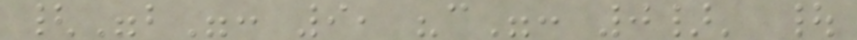{"b": 9, "c": 0}' |
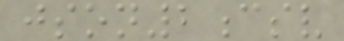json2csv
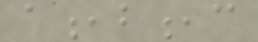a,b,c
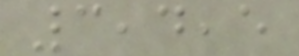3,4,5
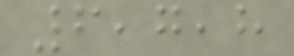6,7,8
